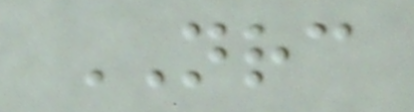NRC
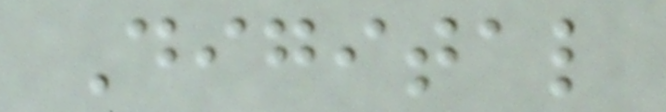Digital
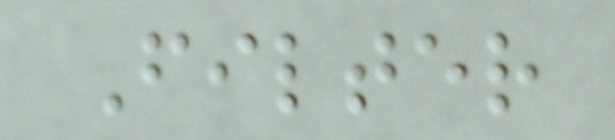Filter
